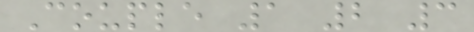Couple 1 2 3
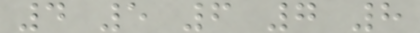4 5 6 7 8
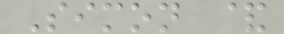Simon &
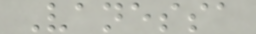Vanessa
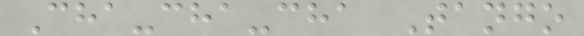Cha-cha-cha Tango
